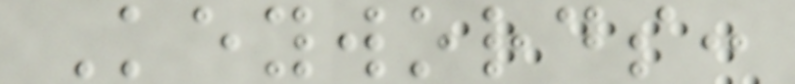Keywords:
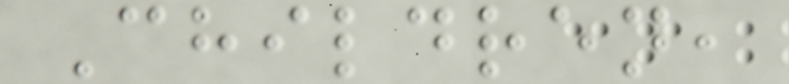Children,
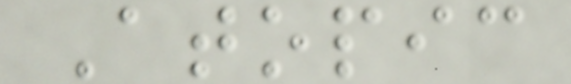Atopic
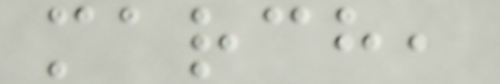march,
